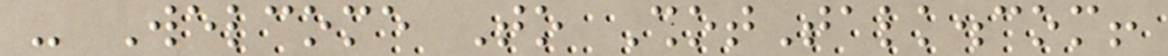- Welcome To ShotTalk.com!
